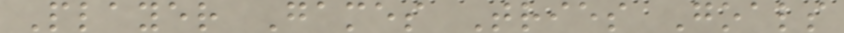Player Games Tries Goals
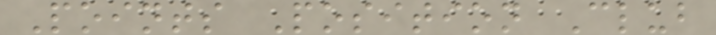Points Position Club
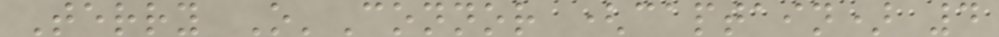Terry O'Connor (captain) 4
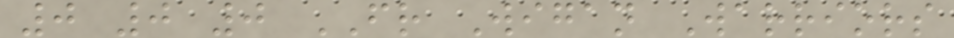0 0 0 FR Wigan Warriors
